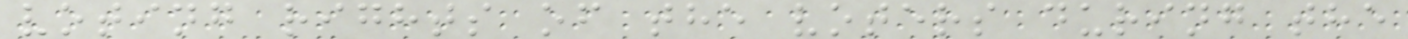voting rights of the voters during the
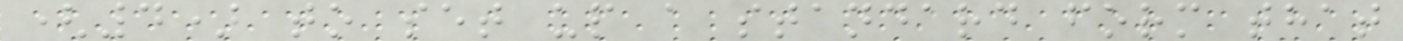(4) to set up a standard form that
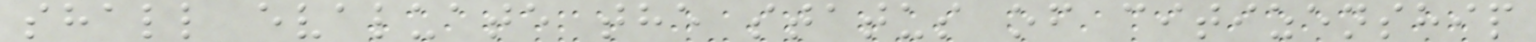shall evaluate the status of citizenship
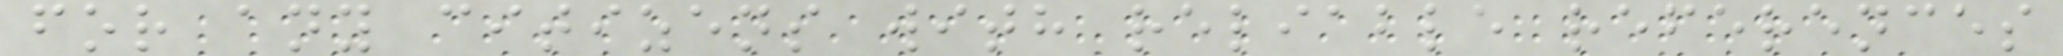for any citizens with reliable references
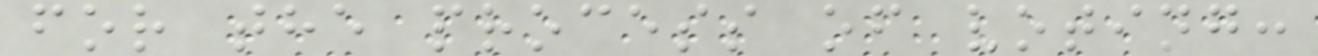for the process of voting:
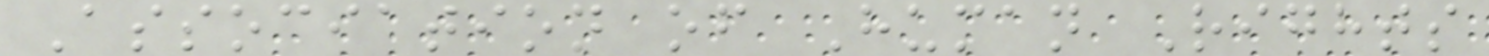Association of Human Rights
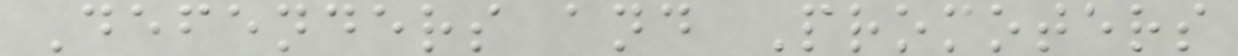Defenders and Promoters
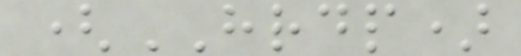(HRDP)
